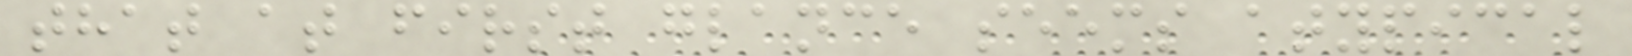that at first glance seems atypical
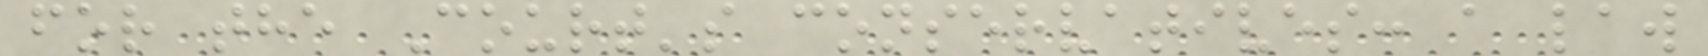for the Court's conservatives: a law
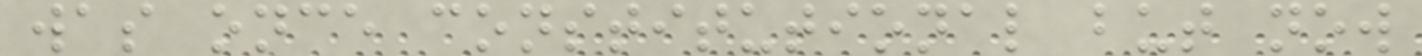was once constitutional but now
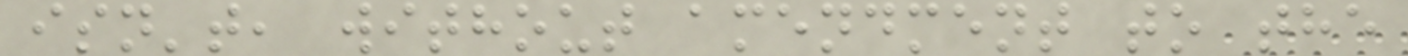isn't, without amendment to the
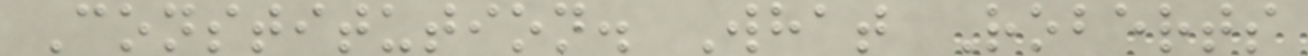Constitution. What Roberts
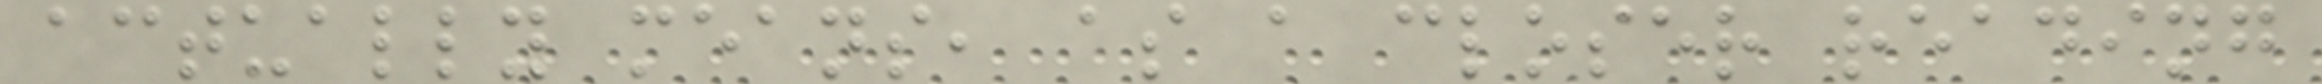actually means, as a closer reading
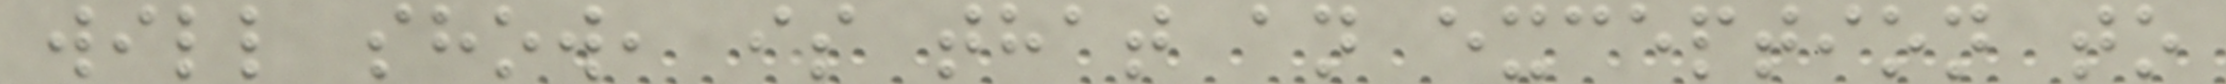will show, is that an exception to
